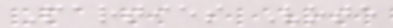Parties Vote
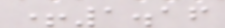+1.16
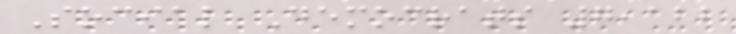Social Democrats 7,122
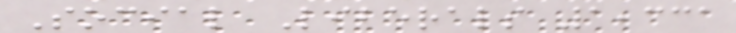Social Liberals 1,331
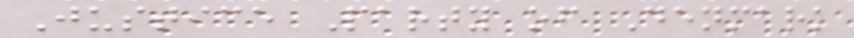Justice Party of Denmark
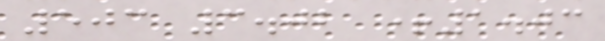503 3.02 +1.03
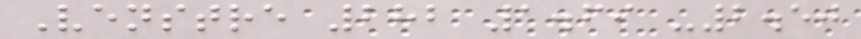Venstre 282 1.69 -2.50
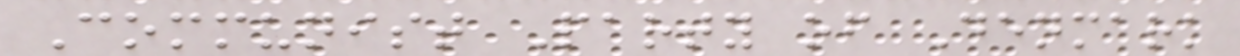Communist Party of Denmark
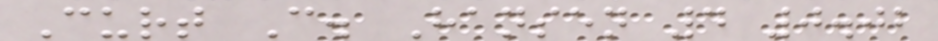Curt C. Hansen 4 0.02
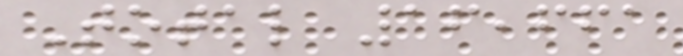Total 16,661
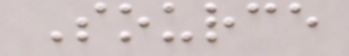Source
